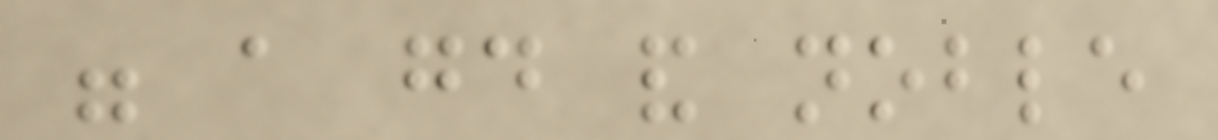were a good and noble
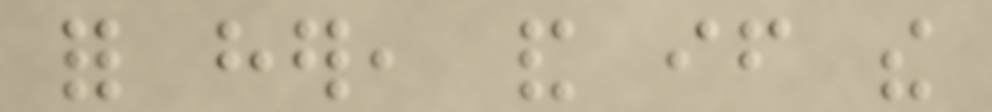for her, and if the
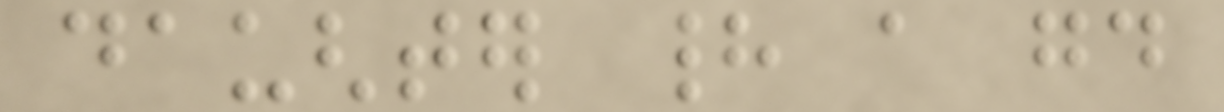daughter had a good
